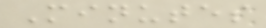Minutes
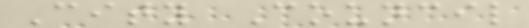City Council
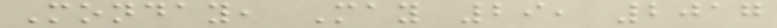Monday, May 29, 2017
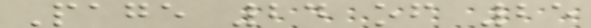Page 24 of 25
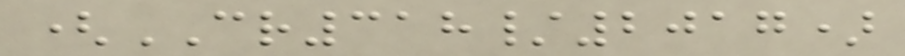(CR318/2017)
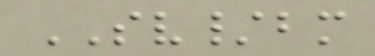SV/bm
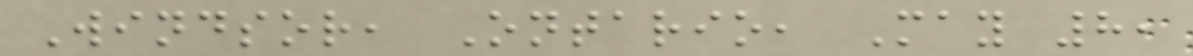Windsor, Ontario, May 8,
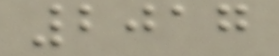2017
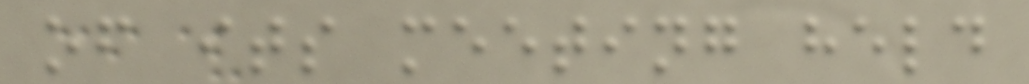of its meeting held
